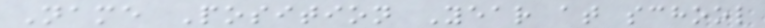Name Position Year at school
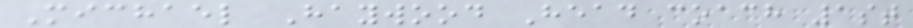Michael Haywood Head coach 1st
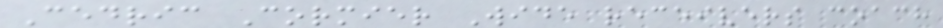Cedric Cormier Wide receivers coach
